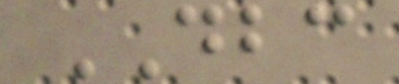DBC
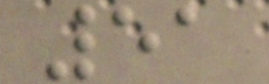51
